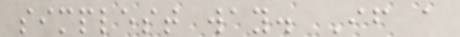simplest way. If a
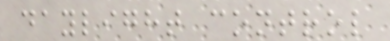daylight control
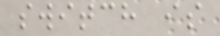switch is
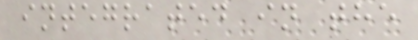integrated in the
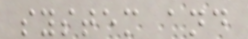system and
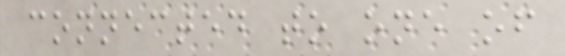connected to one of
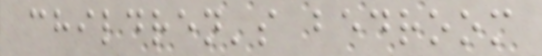children's bedroom
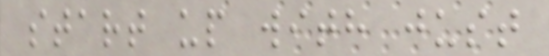start up with just
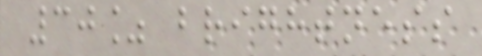30% brightness
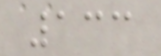133
